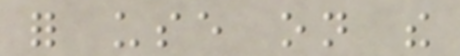for use on the
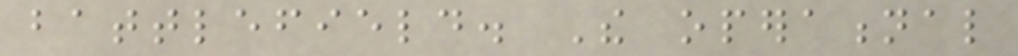battlefield. The operational
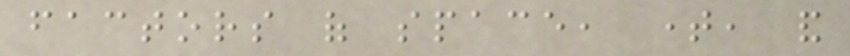factors of space, time, and
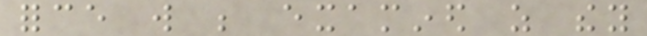force will be examined as they
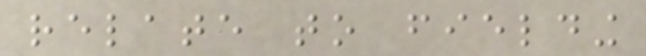relate to fielding
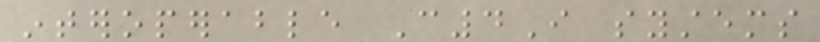interoperable C4I systems
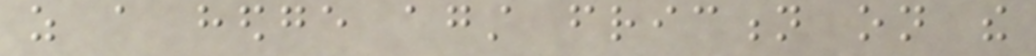as a hedge against friction on the
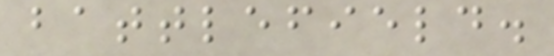battlefield.
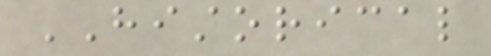HISTORICAL
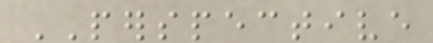PERSPECTIVE
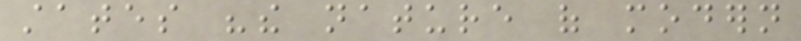states "the nature of modern
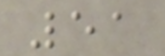51
